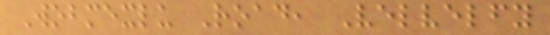Wobmexlu Road, Velvelfy
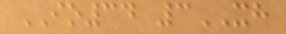IO34 3XH
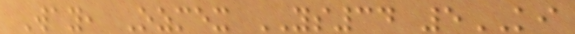Way, Ozmex YS34 5KI
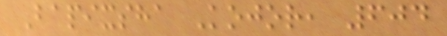Bapixsha Kojor, 604
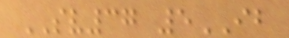SV37 5IB
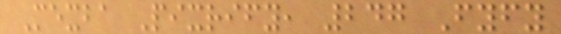Mexba Pixrify, 247 Fyfy
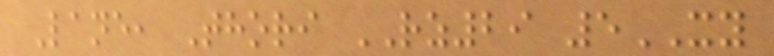Lane, Thori RZ29 5XY
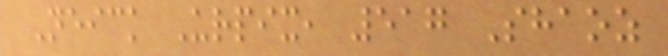Neick Urpix, 517 Shaoz
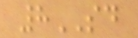8SD
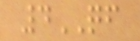4QF
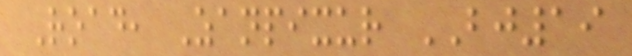Road, Zanpixur BJ19
